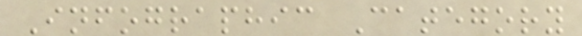Infographic Category
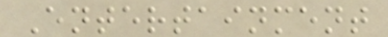Entertainment
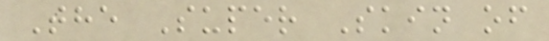The Super Skin of
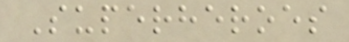Superheroes
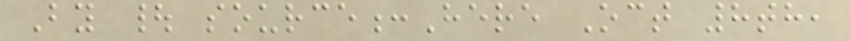By | source:Here Oct 8th,
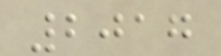2017
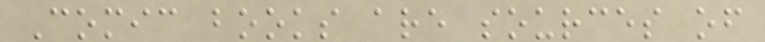Comic books are sources of
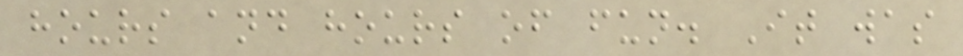hours and hours of fun. It was
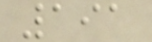191
